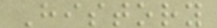History
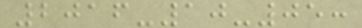2016-10-05:
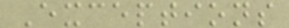Exceptions
